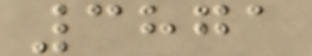3871
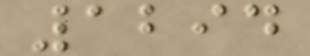1294
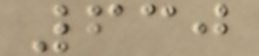630
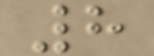8
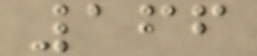166
